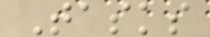Tasks
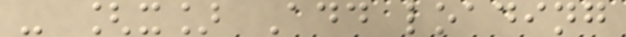- [x] Add loading
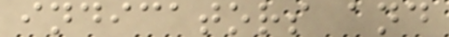indicators and
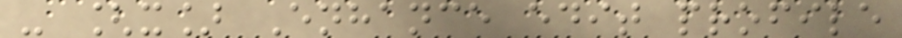- [x] Enhance edit profile
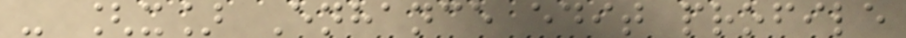- [x] Enhance edit profile
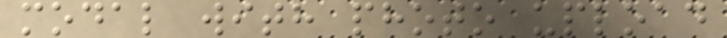modal with photo upload
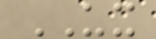UX
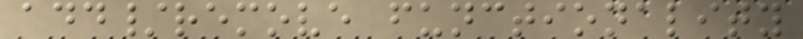add/remove functionality
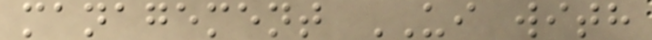management UI with
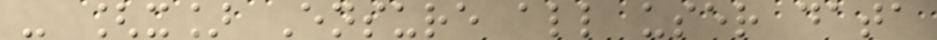- [x] Ensure all user data
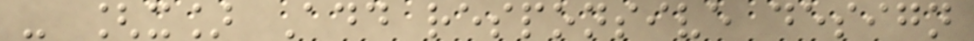- [x] Add responsive design
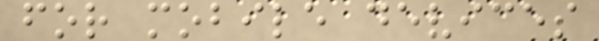for mobile devices
